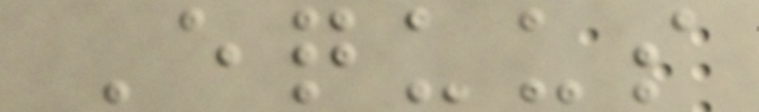Equus
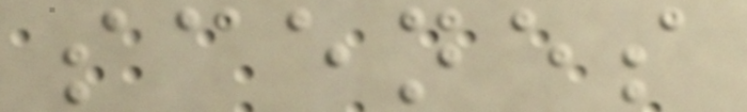scenes
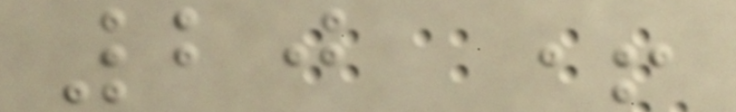20 +
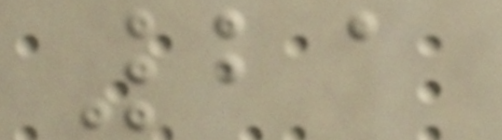21
